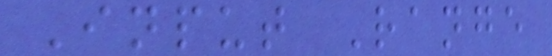Input Range
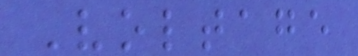Voltage
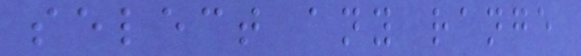select any range
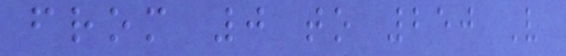from 0 to 250 V
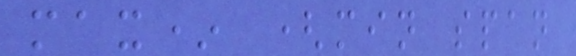max* (min span
